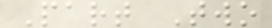Part Two
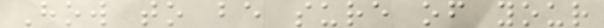How to be sure of your
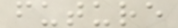future
